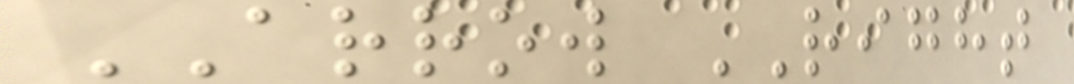ARROW RIGHT
